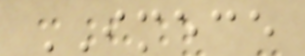IMECE
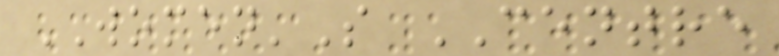WOMEN'S CENTRE
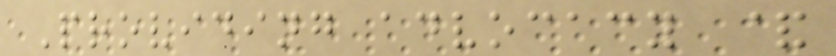Providing advocacy &
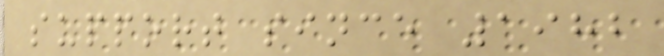support since 1982
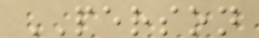PERSON
